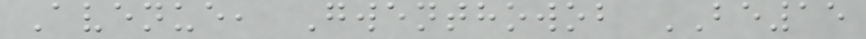Avenue, Gwenthowob BE15
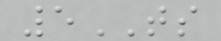5TS
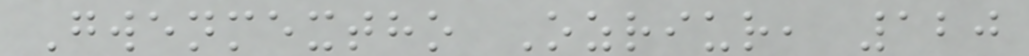Gwenmextho Ozriur, 120
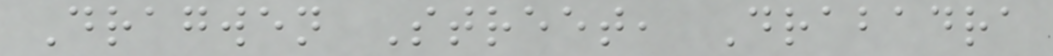Dragwen Street, Drabadra
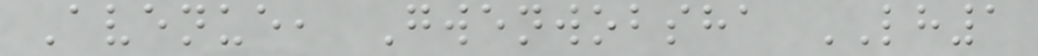Avenue, Gwenwobsha LH1
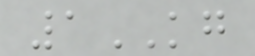1KG
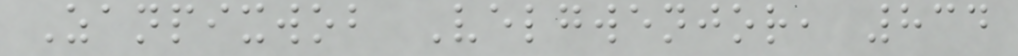Zanpixwob Velgwenjor, 834
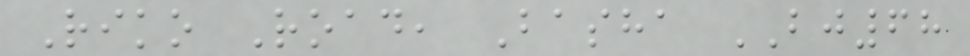Riko Road, Basha BJ68
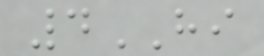4HI
